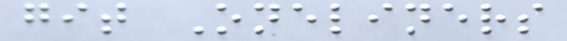git Oneliners
